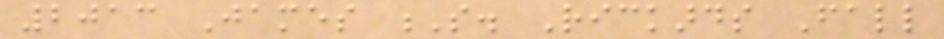2013 James S. Rickards Fall
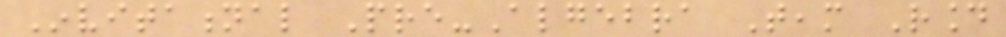Invitational Pre-Algebra Team Round
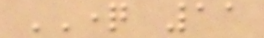QUESTION 11
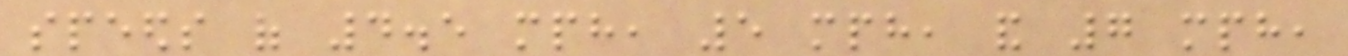speeds of 4.5 mph, 5 mph, and 7 mph,
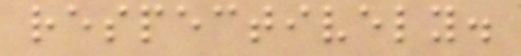respectively.
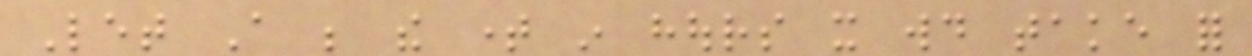Let A be the time in hours it would take for
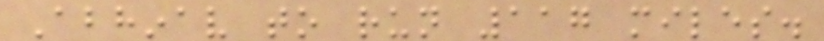Abhinav to run 117 miles.
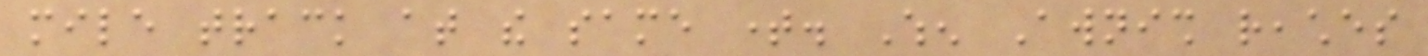mile track at the same time. When Awnish reaches
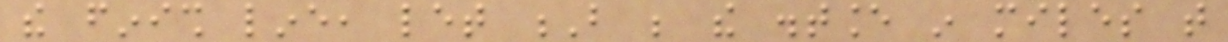the finish line, let B be the distance in miles that
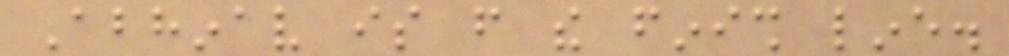Abhinav is from the finish line.
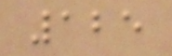125
